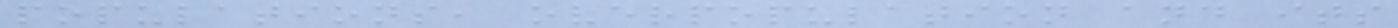populations, overpopulation and its
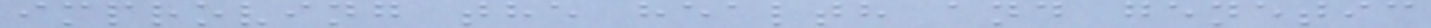improving the health and genetic
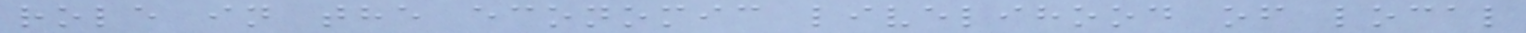role in the economic livelihood of local
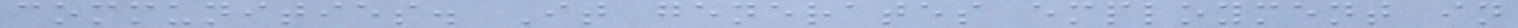communities. It generates employment in
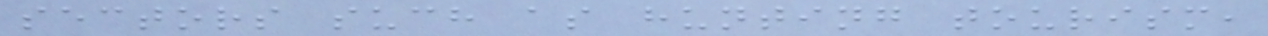sectors such as hunting tourism,
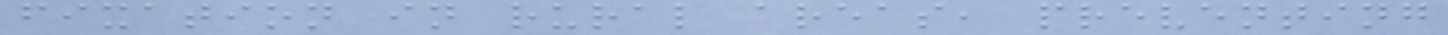fixation in rural areas, preventing
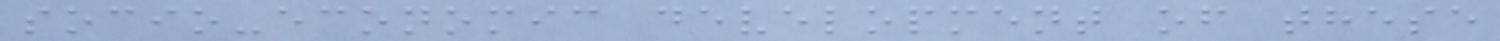socio-economic development of these
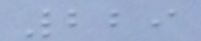229
